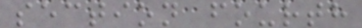section fourth
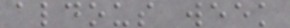aldous week
